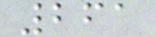261
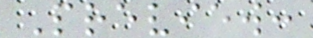Preview:
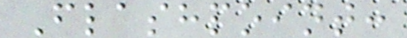Flashpoint:
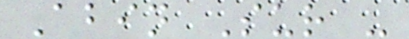Abin Sur -
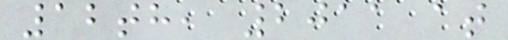12th, 2011 at
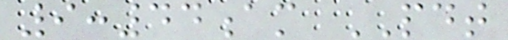9:44am PDT
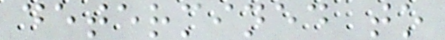determined to
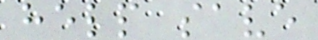help save
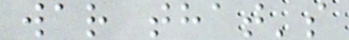war that's
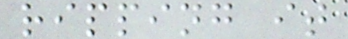ripping it
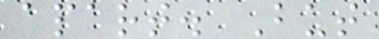apart. But
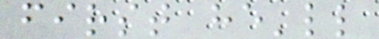first he'll
